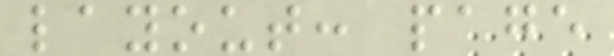layout: page
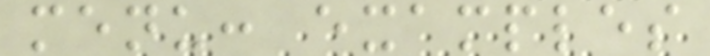menu: examples
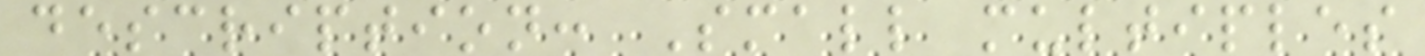description: Small multiples
